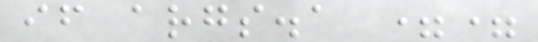if args.a ==
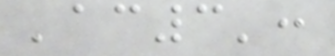'ac3':
